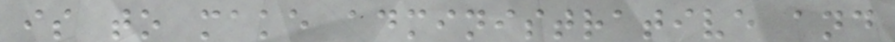is to make administrative and
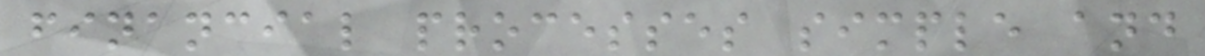financial processes simple and
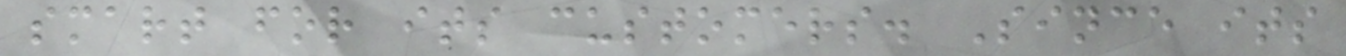smart for its customers. Since its
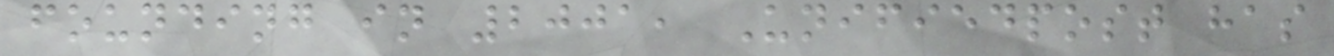founding in 2001, Unifiedpost has
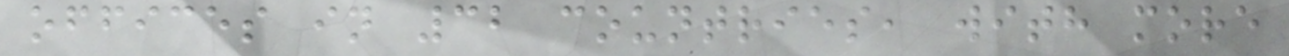offices in 32 countries, with more
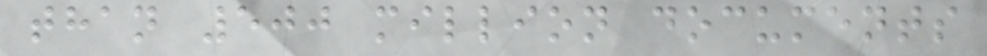than 500 million documents
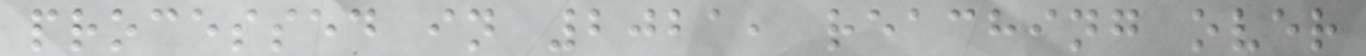processed in 2021, reaching over
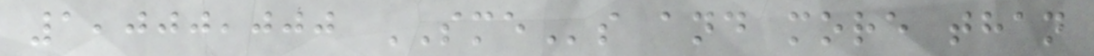1,000,000 SMEs and more than
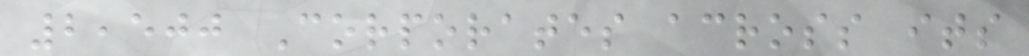2,500 Corporates across its
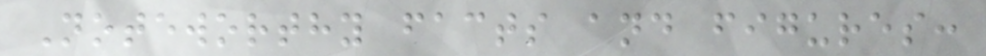Noteworthy facts and figures:
